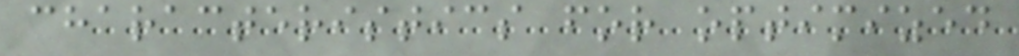characteristics for optimized
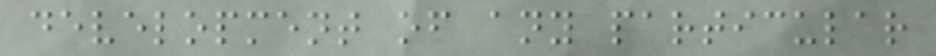development of any particular
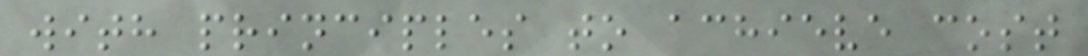with principles to achieve cost
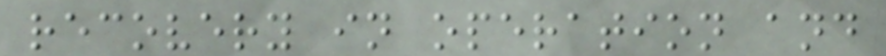recovery in operation and
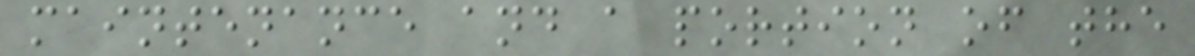maintenance and a portion of the
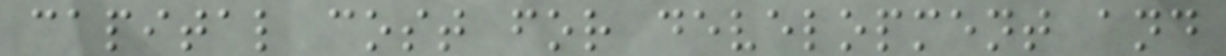capital cost for development and
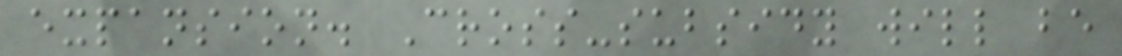expansion. Cross-subsidy will be
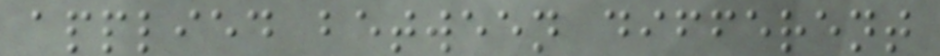applied between different
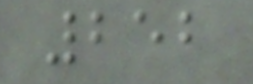252
